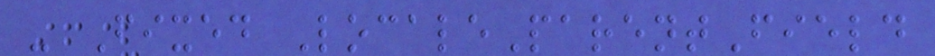- Fixed LocaleParentField
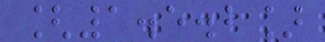[1.5.2]
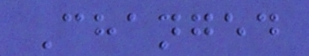Changed
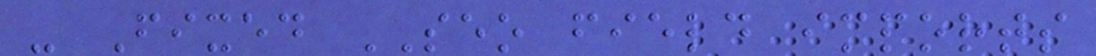- Fixed SEO field imports
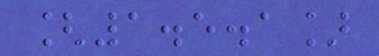[1.5.1]
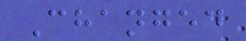Changed
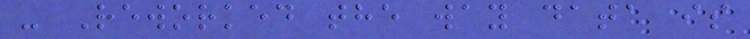- Reworked the way data is
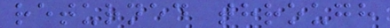returned through
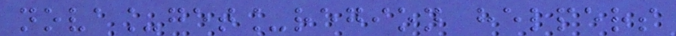nova_get_region helpers
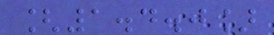[1.4.0]
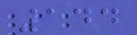144
